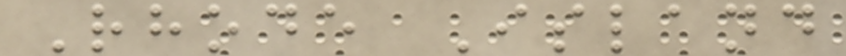Rhode Island
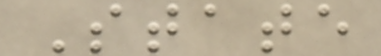State
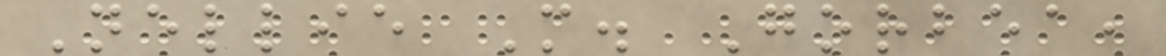Nellie M. Gorbea,
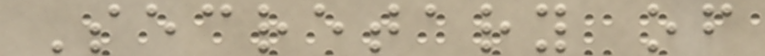Secretary of
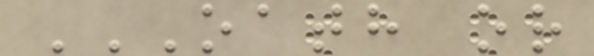OATH OR
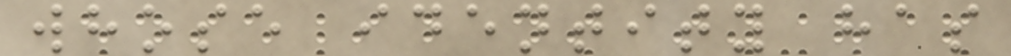whose identity has
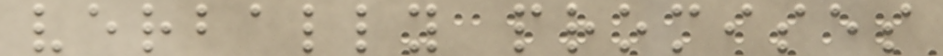verbally promises
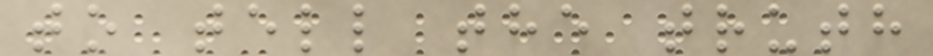to tell the truth
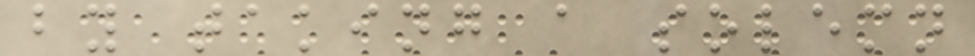by taking a solemn
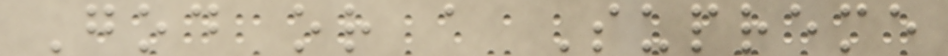God or a Supreme
